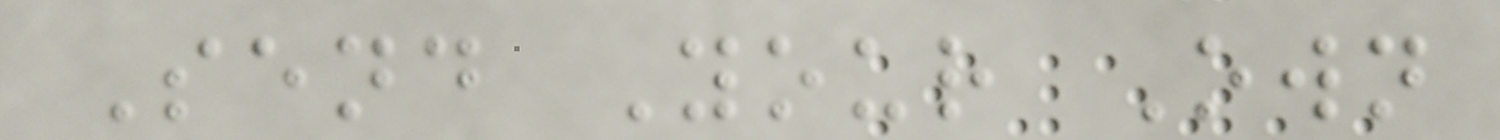Send Your Own
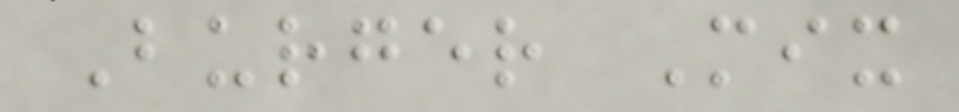Burger Mix
